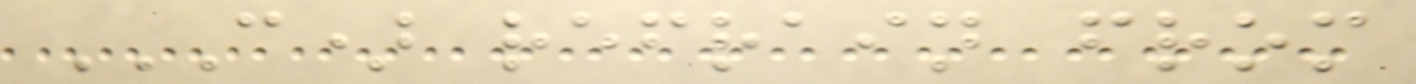C) REFRAIN FROM
